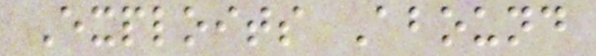Exploits Abound
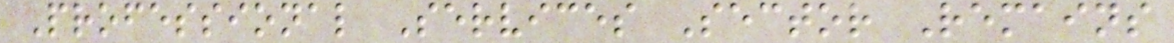Professional Services Sector Remains
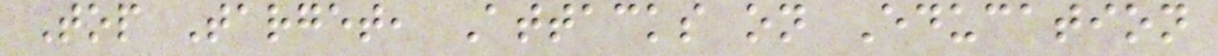Top Target, Attacks on Education
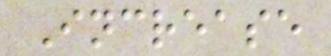Increase
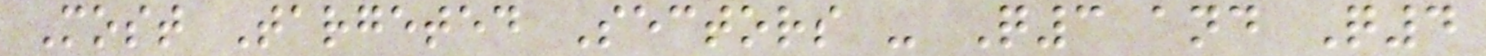Most Targeted Sectors - Q3 and Q4
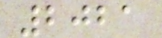2021
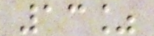13%
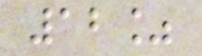12%
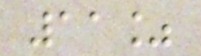11%
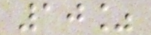10%
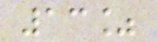13%
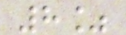8%
